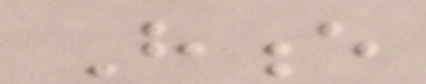Hence
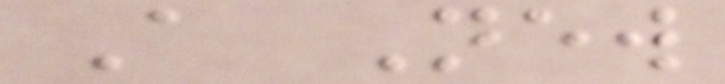A New
